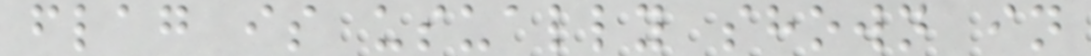flag is usually shown in
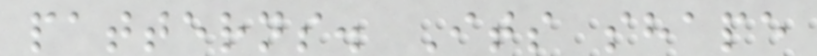patterns. Its shape
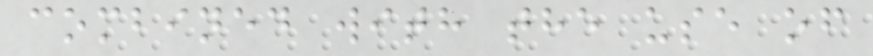combined with the use of
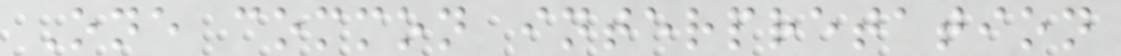One common interpretation
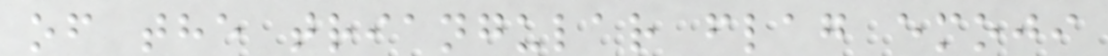of the triangular flag emoji
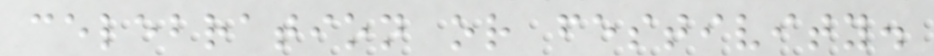celebration or festivity.
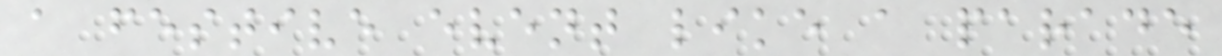a festive event like a parade
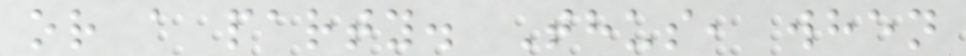or a party. Thus, when
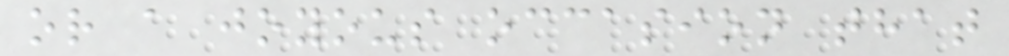or a joyous occasion that
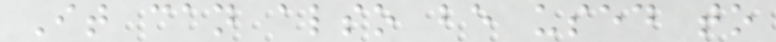It can also be used to
